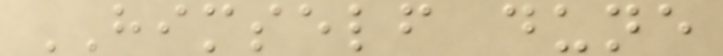HIMSELF dune
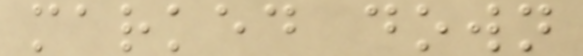marked down
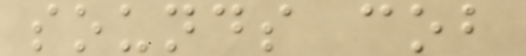sounds cob
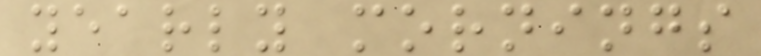yearly mornings
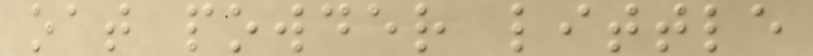oat powder little
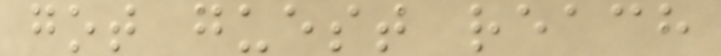got guest reach
